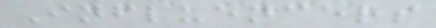Influencers
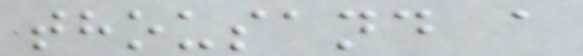thousand a
